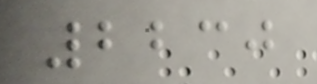2230
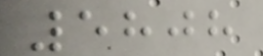5808
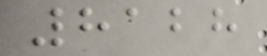8128
